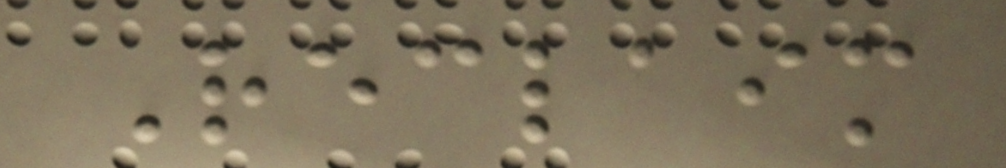Reclaim
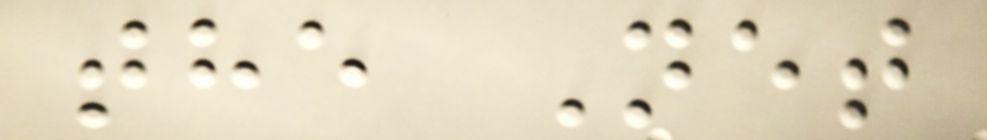the Net
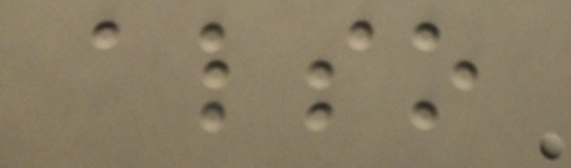also
